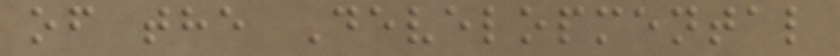of the Developmental
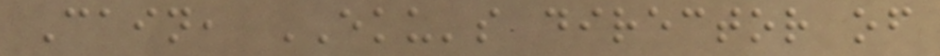Cain, EKU's director of
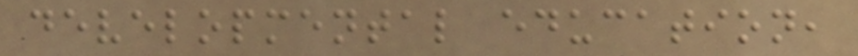developmental education,
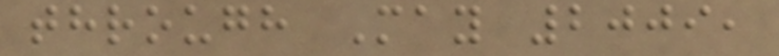through May 2009,
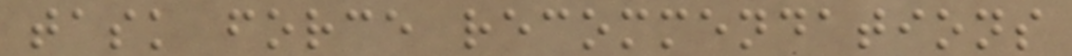task force recommendations
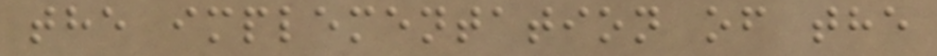the implementation of the
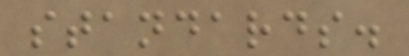standards.
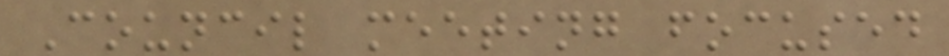Council meeting focused
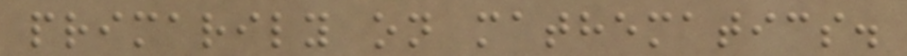primarily on mathematics.
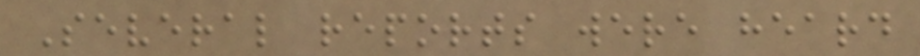Several reports were heard
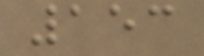153
